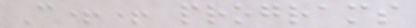C++ programs
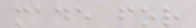made for
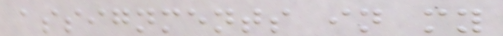assignments in my
